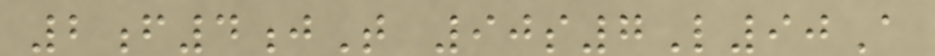2f4jT 90s7L90A
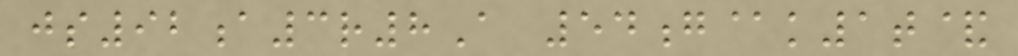js92a3r8A 54g@k1t&
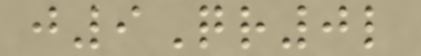j9Qr0l
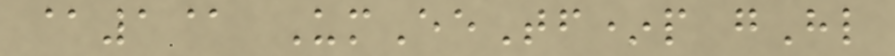@1@ UmEeTf*p gHl
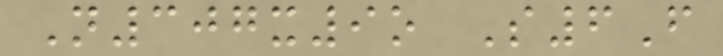N307x9o S6F
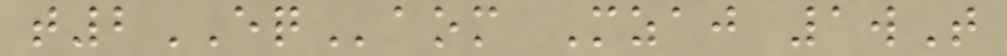t2EQaom Mzaj 1wT
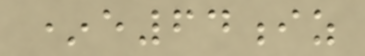*e64iz
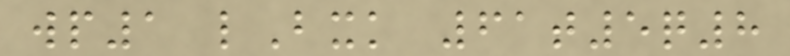wp1 lBxk 61t5q8
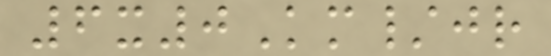6x0Km/jr
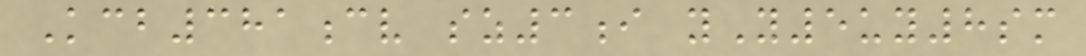Kcb381cv sz3i yY5uy8sm
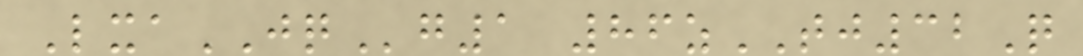LxaJQg1 86zTJ32Q
